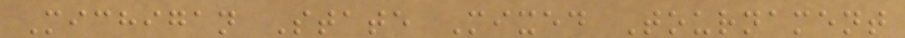Michigan State Mixed Tournament
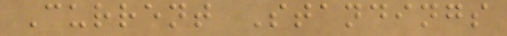Current Standings
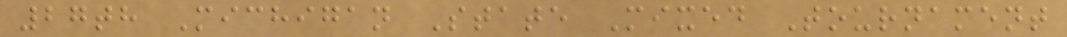27th Michigan State Mixed Tournament
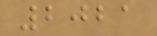2021
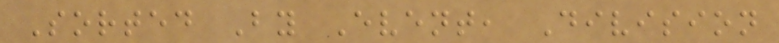Sorted By Event, Division
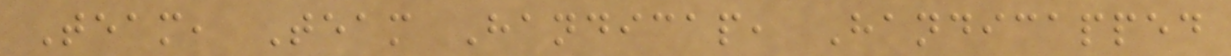Team, Team Handicap, Handicapped
